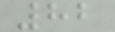82
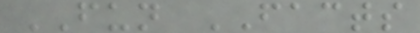FUN FACTS
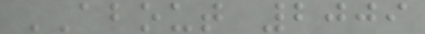ABOUT 2009
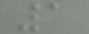1
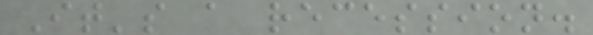It's a recession.
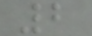2
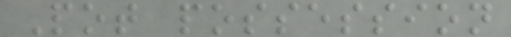Pot possession
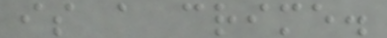is a crime.
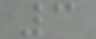3
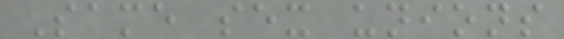Same sex unions
